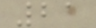21
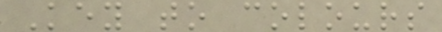Key to colours
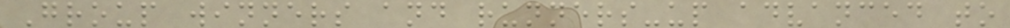Group winners and runners-up advanced to
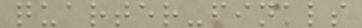quarter-finals
